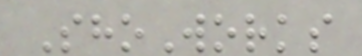ShoWorks
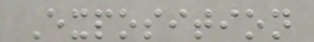Exposition
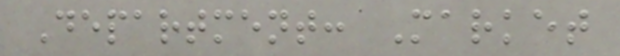Department: Market
